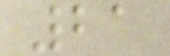21
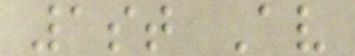1st Av
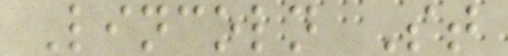Lincoln St
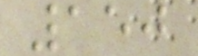150
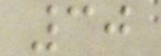30
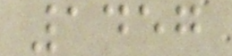1457
